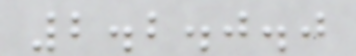2.2.0.0
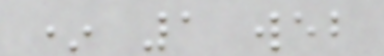* 1 web
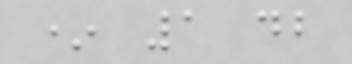* 1 db
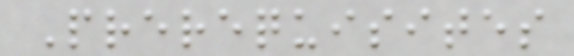Prerequisites
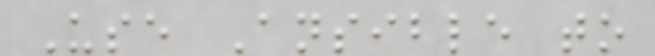Use Ansible to
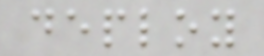deploy
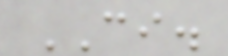CI.
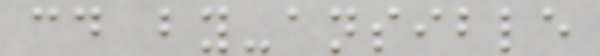cd by-ansible
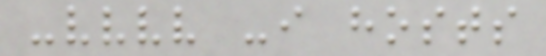-vvvv -i hosts
